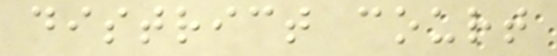district court
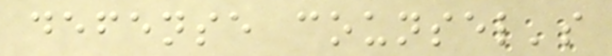defense counsel's
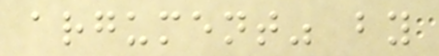argument" by
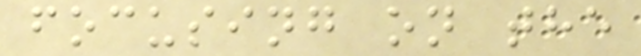focusing on the
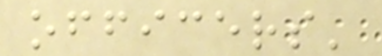officers'
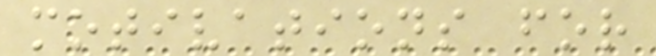motivations for
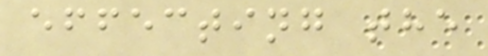effecting the
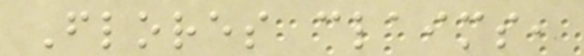Flores claims,
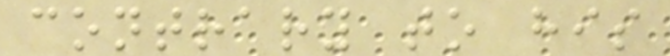contrary to his
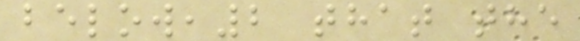below,2 that the
